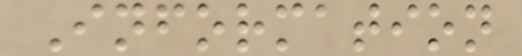Information
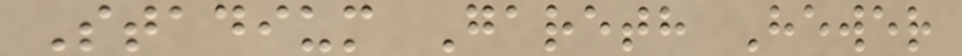Stadium Gareth Hewer
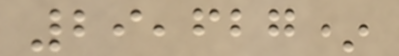29,627*
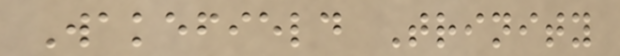Wakefield Trinity
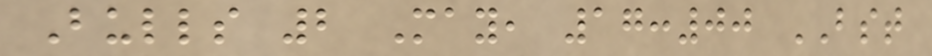Bulls 2 May, 17:00 BST
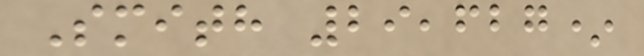Smith 29,627*
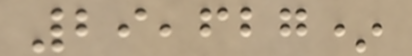29,627*
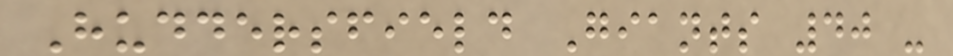Huddersfield Giants 40 -
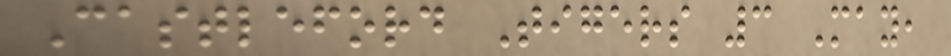Castleford Tigers 3 May,
